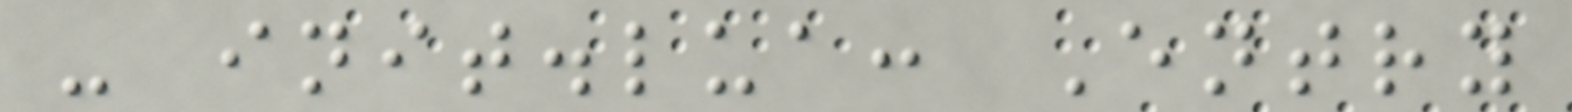- init.lua: Entry
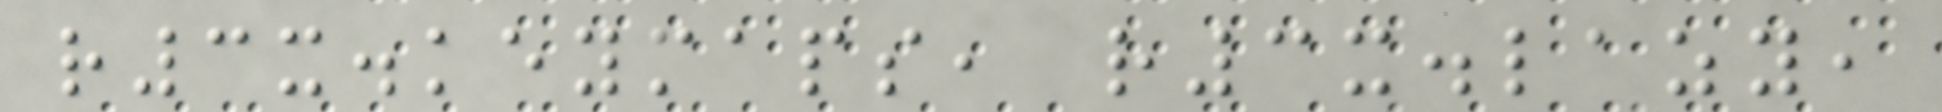r3x.keymaps, r3x.lazy,
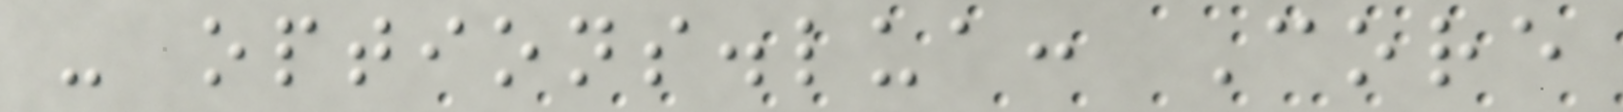- options.lua: Core
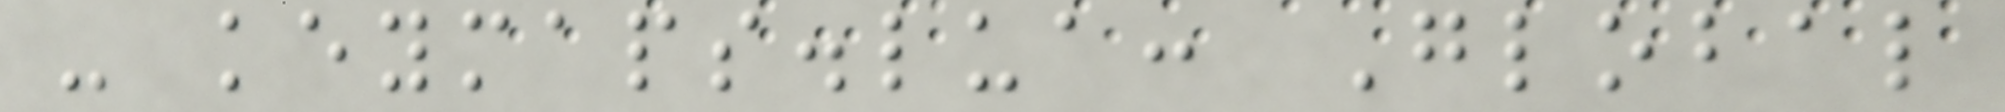- keymaps.lua: Global
